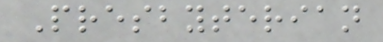Presbyterian
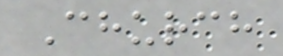Church
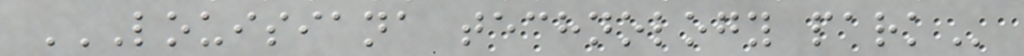LOUISIANA TECHNOLOGY PARK
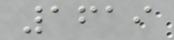1619
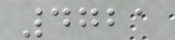4721
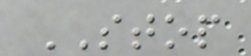STOP
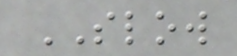SLOW
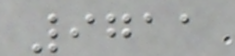9711
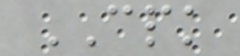CPK
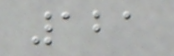121
